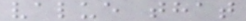value that
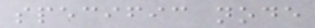specific node
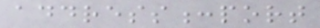address:port
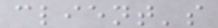client's
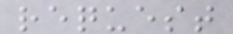request
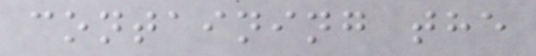containing the
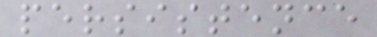persistence
